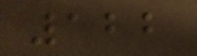122
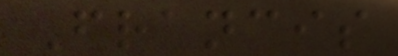Francis
